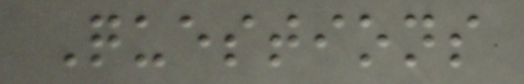Questions
